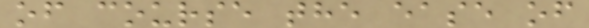of course the ease of
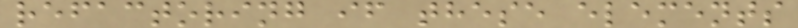refactoring if these elements
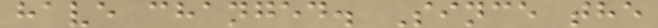have changed. Since the
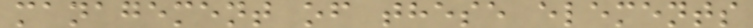management of these elements
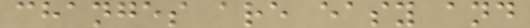changes are easy and
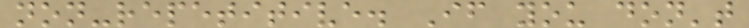non-repetitive. If you don't
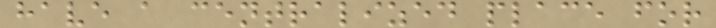have a centralized place for
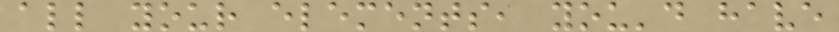all your elements, you'd have
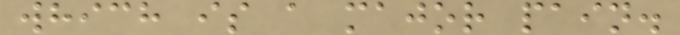which is a major pain.
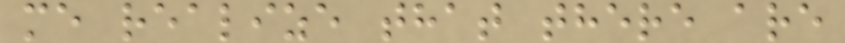me realize that there are
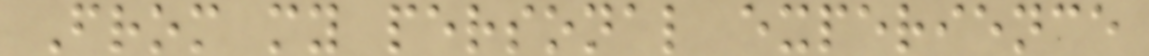From my personal experience
